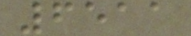6511
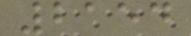2154
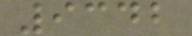9342
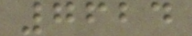7624
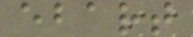ebart
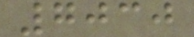7030
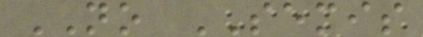NO SEMIS
